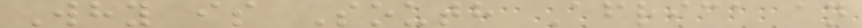Why is South Africa an
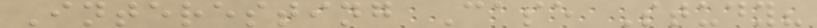Interesting Case Study?
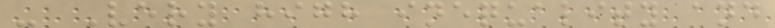- Very high inequality and
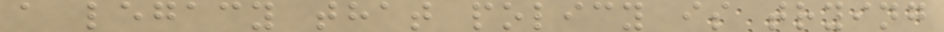a legacy that policy is trying
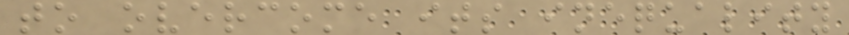to overcome its inequality
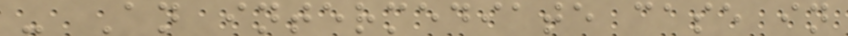- An intermediate case in
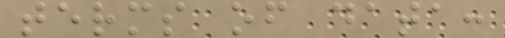terms of data:
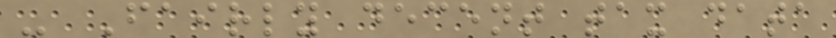- Fairly decent tax data
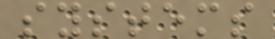systems
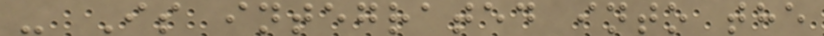- Is integrated into the
